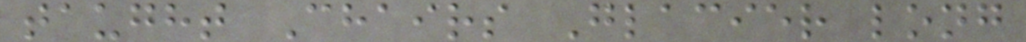taught Chairs Glacier long
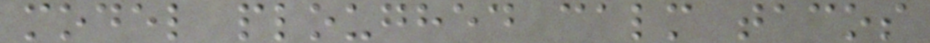model ploughed calm tacos
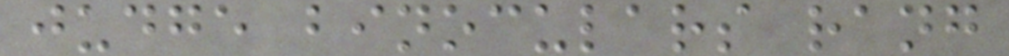judge binoculars rang
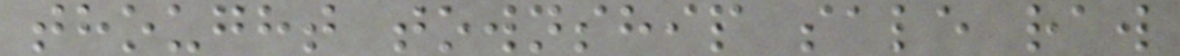thought township sale raw
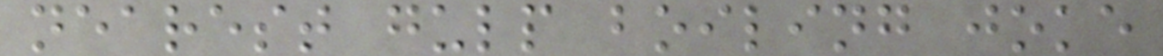nearest gulp boiling joke
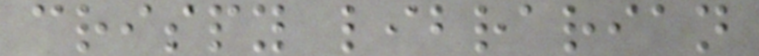crispy librarian
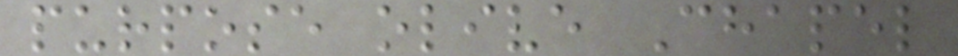purpose olive Chapel
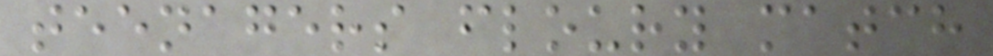teenagers floury match
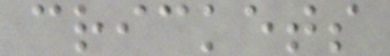crickets
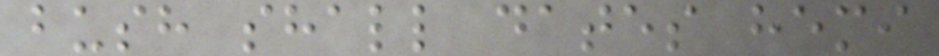bush shall dates hemi
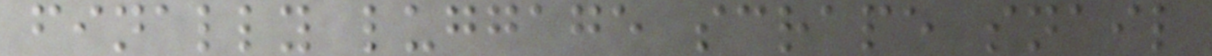finally luggage scrape snail
